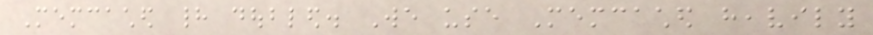Memcached had doubled. We use Memcached heavily
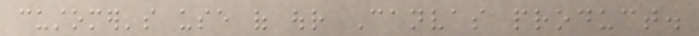customer's use of our Canvas product.
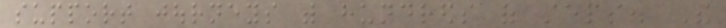support journeys with hundreds of steps. The
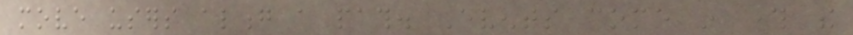move users along a path. Events come in through the
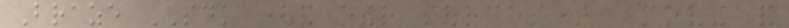Braze SDK (and other sources), moving and
